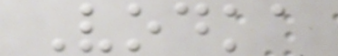Vodka
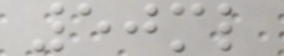50ml
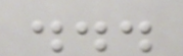...
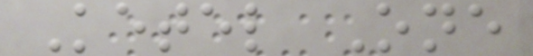Ketel One
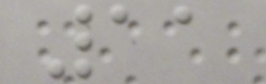11
